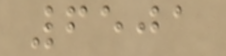6501
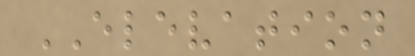ELEVATION
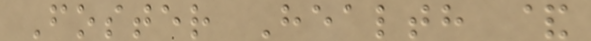Foster Health &
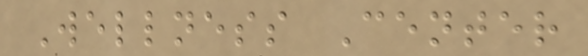Wellness Center
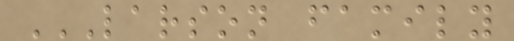LARSON FAMILY
